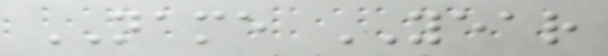NAME YEAR
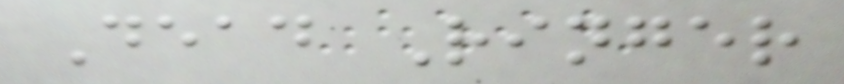Dead Ringer
